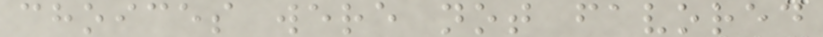choices were not favored
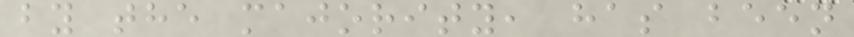by the majority, has been
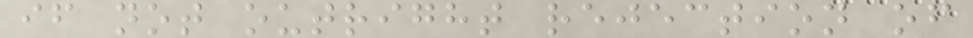if not outright rejection of
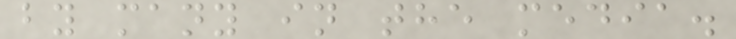by many in the media.
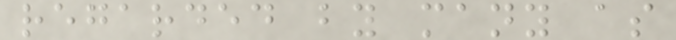regarded by many as
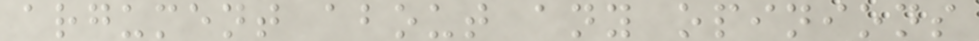argument about any opinions
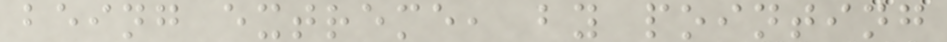being extreme, by pointing
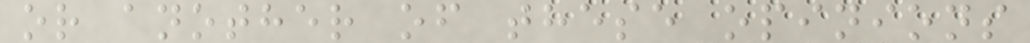or another of these opinions
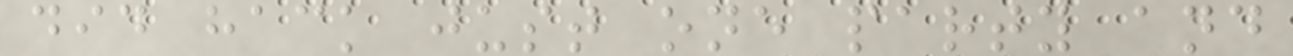did hack just one party and
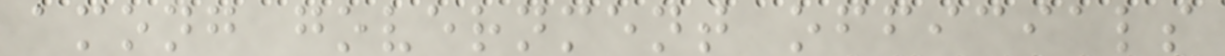among government officials
